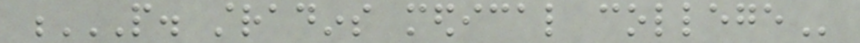P. STRADINS MEDICAL COLLEGE
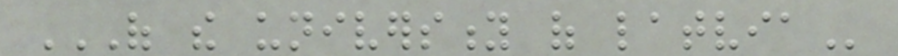OF THE UNIVERSITY OF LATVIA
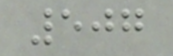507
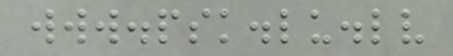www.psk.lu.lv
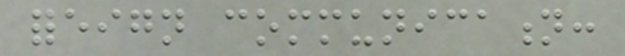foreign communication:
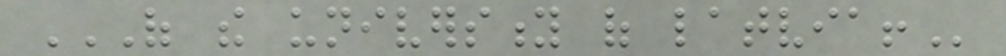OF THE UNIVERSITY OF LATVIA!
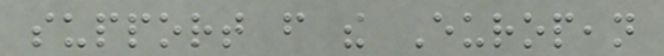support from the European
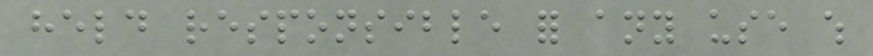held responsible for any use which
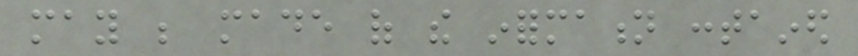may be made of the information contained
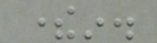therein.
